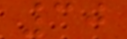30
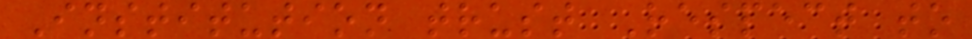Institution trust Respect to
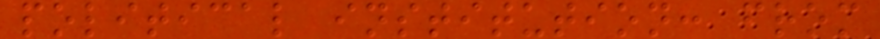political institution: from
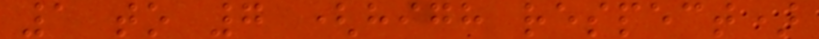1 to 7 (high respect)
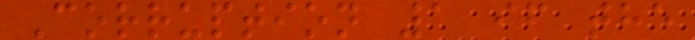Corruption 1 if the
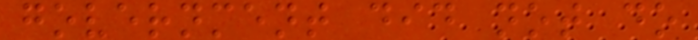government did not do
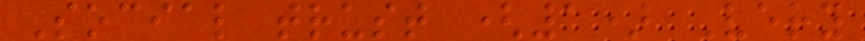Social trust (1) Very
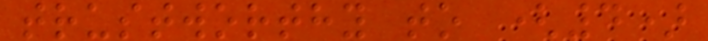trustworthy to (4)
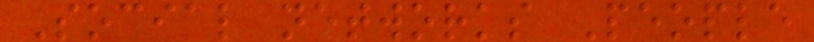Social networks People
